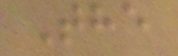The
